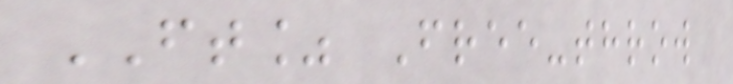FT% Free-throw
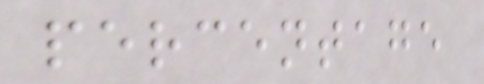percentage
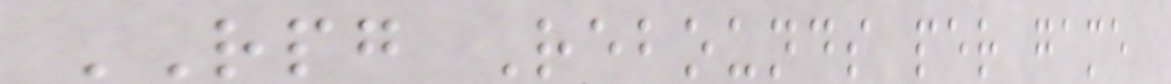RPG Rebounds per game
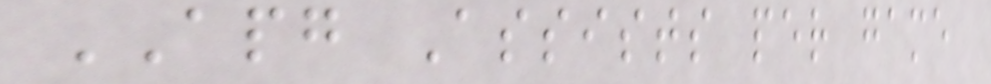APG Assists per game
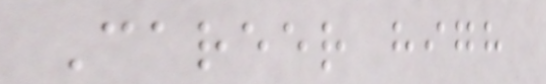Career high
